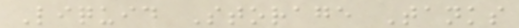Liquid Storage Tanks
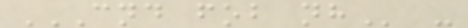CND FOB NH -
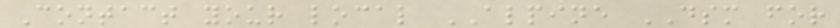Contact your local ALPINE DSM for
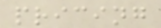pricing
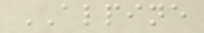ALPINE
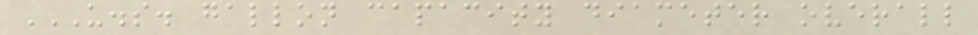U.S. GALLON CAPACITY DIAMETER OVERALL
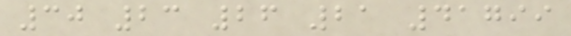30 23 26 21 41799
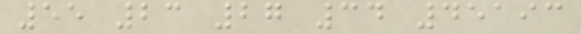55 23 27 34 45193
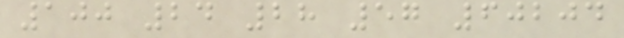100 24 28 57 60204
